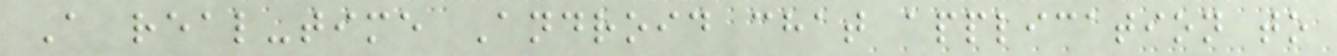A real-time Android chat application to
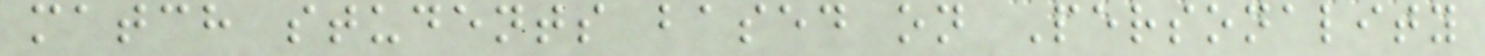match students based on Personality
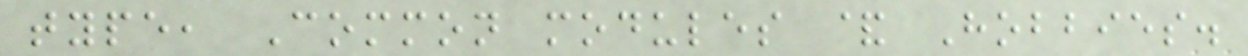type, Common modules & Hobbies.
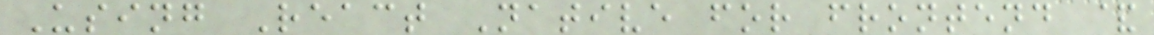Using React Native for frontend &
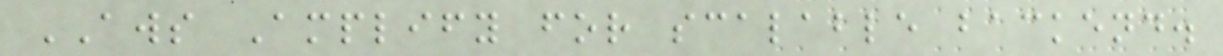AWS Amplify for scalable backend.
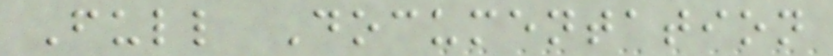Full Documentation
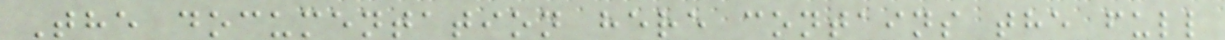The documentation here contains the full
